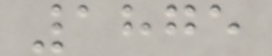1875
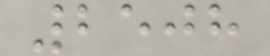2508
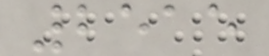2515
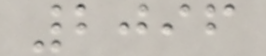2096
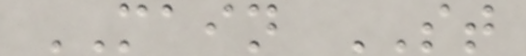MAIN ST
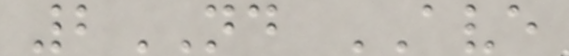2ND AVE
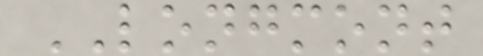LONGMONT
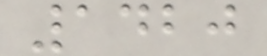1420
